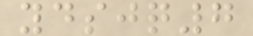ydsjq7
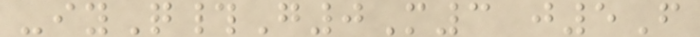-iyQ#G0M3 j5F
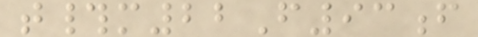t#m22F93f
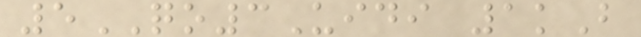5QO3Uidi 1kB
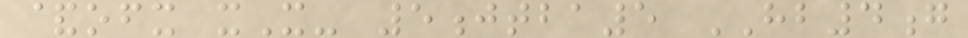&ofx xX- 5jtba5 HB4g
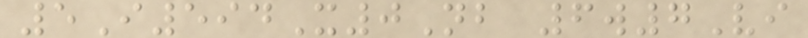5I594X0Nb 6w7Vi
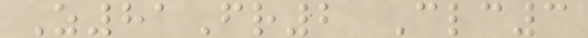Z81Fr2 Clc3
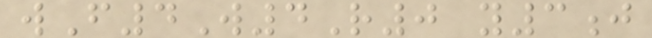wF4W4R0 y3j
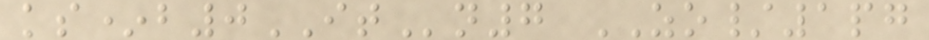ks*b0ITn7 ZO/1pg
